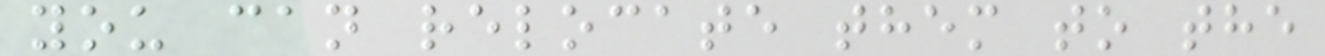you can relocate them to the
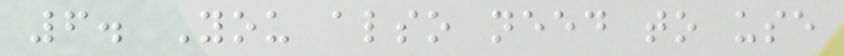6. You also need to use
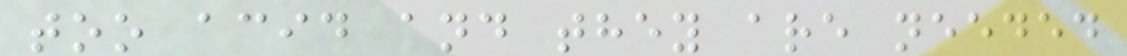too acid and they are needed
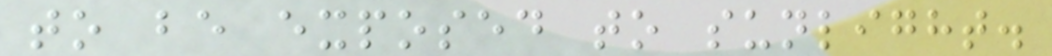to be exposed to sunlight.
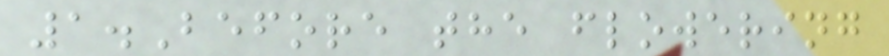1.Before the flowering
